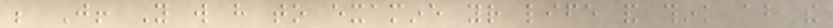be Just! You will have to examine your life and think about the
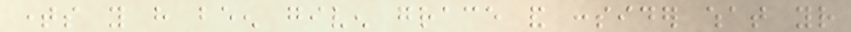times you have been given grace and consider what your
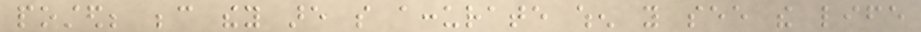posted; because they are so accurate when you see the life
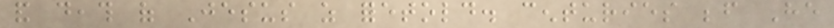and death of Jesus as foretold. centuries before He
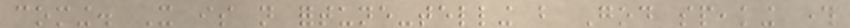coming. It is not fortune-telling but God speaking through
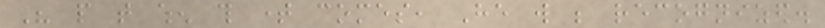His people that when this time comes, He will be recognized.
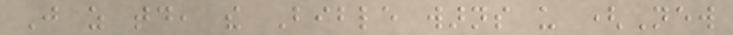Just as today, the Bible warns us (New
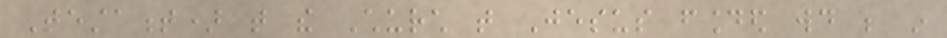Testament) that the Church that Jesus founded would be in
